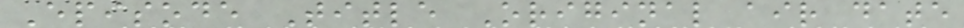Episode Title Original air date
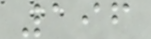196
